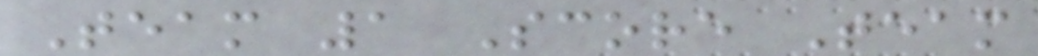Team 1 Score Team
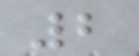2
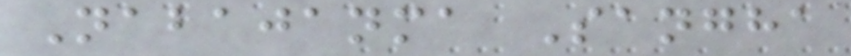Nabajanma Sangha
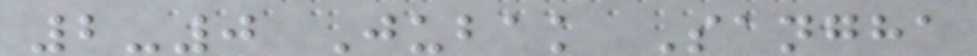2-0 Jubak Sangha
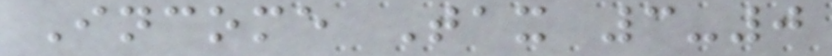Income Tax 3-0
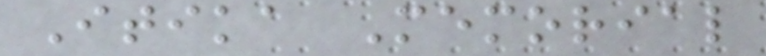Itika Memorial
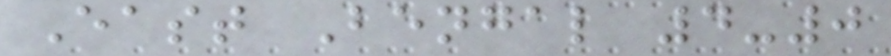East Bengal 4-0
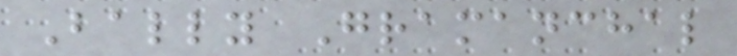Bally Gramanchal
